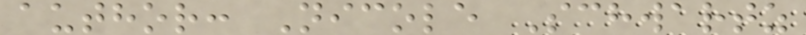author: Nicole Schwartz
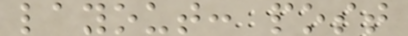layout: post
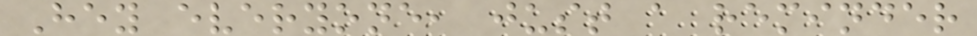Hey everyone, just a reminder
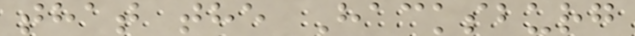that the Hacksburg
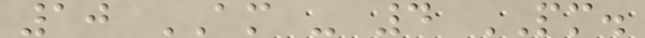10 AM - 4 PM.
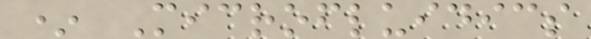* Microfluidics
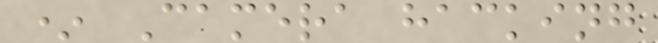* Camera hacking
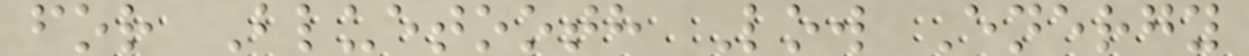for Bluetooth Low Energy
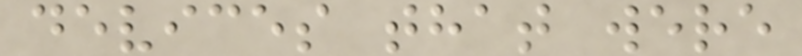devices that were
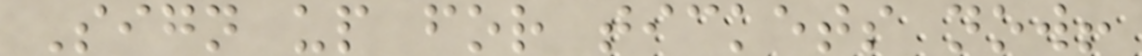Sign up for tickets now!
